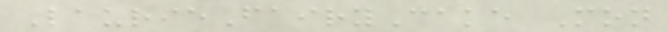LaurieFairyCake Mon
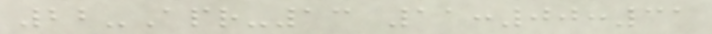22-Apr-13 11:00:31
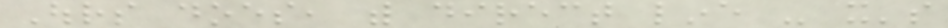Ours does, with direct line - it's
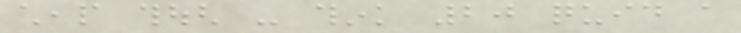cheap though - think 20 quid a
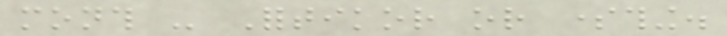month - Fortikor or something.
